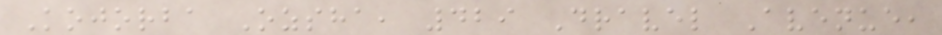Kojorba Ozsha, 429 Dravel Avenue,
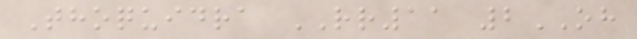Thoquidra RR11 2OH
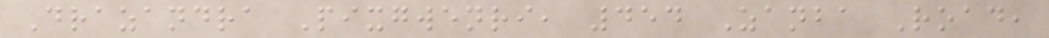Drazandra Pixgwenri, 454 Zanba Road,
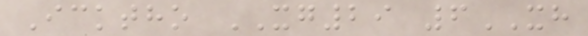Icktho XG29 6XH
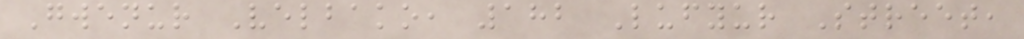Gwenur Velbako, 182 Lufyur Street,
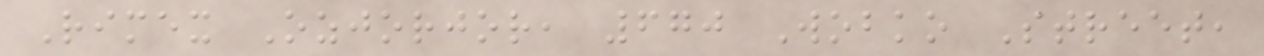Rimex Ozjorjor, 670 Wobko Street,
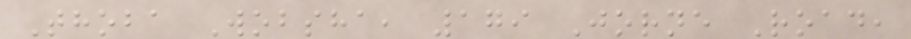Thoba Wobsha, 179 Jorne Road,
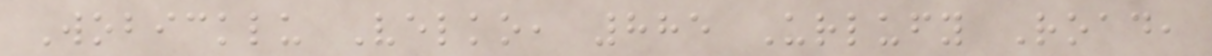Wobicklu Velko, 885 Urlufy Road,
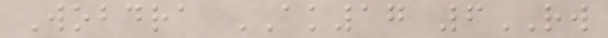Wobdra AK17 6RW
